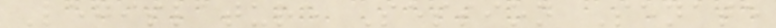Legislature Session Senate
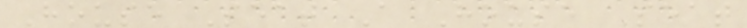House Seat A House Seat
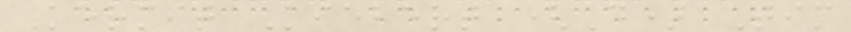Kermit Kiebert (D) Tim
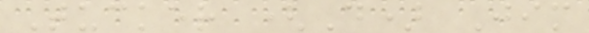Tucker (D) Jim
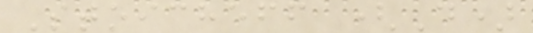Stoicheff (D)
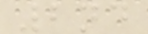2nd
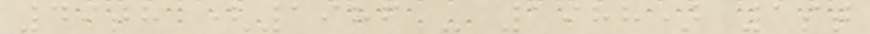49th (1986 - 1988) 1st
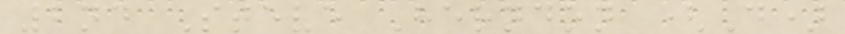2nd Steve Herndon (D)
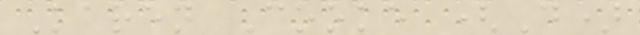Karen Cooke (D)
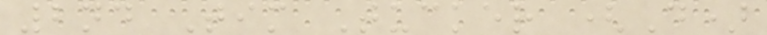2nd Tim Tucker (D)
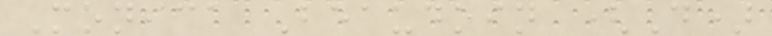Monica Beaudoin (D)
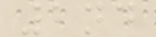2nd
